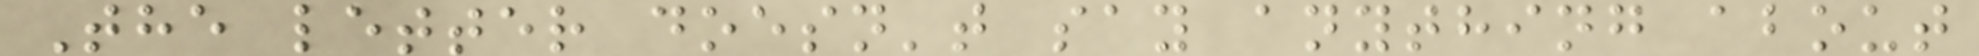The letter doesn't say anything about
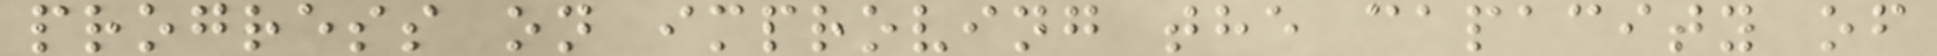progress on improving the capacity of
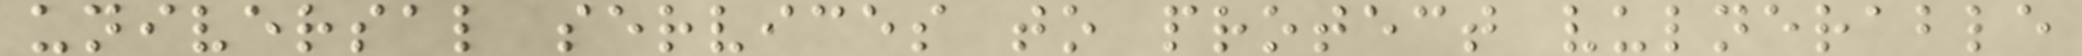universal services to protect vulnerable
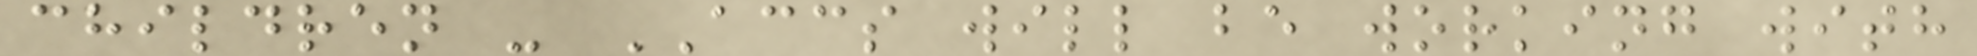children - ACCS will be working with
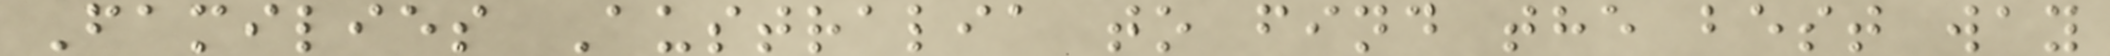Families Australia to find the best way
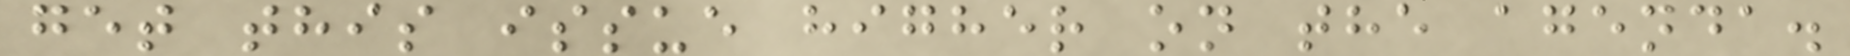get this issue higher on the agenda.
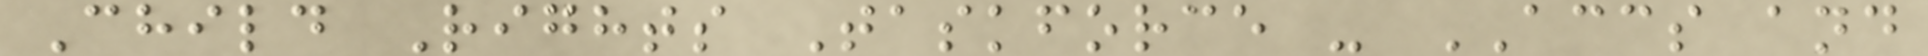Child Rights Taskforce - ACCS and
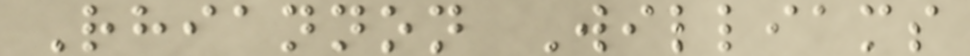Rhiannon Williams
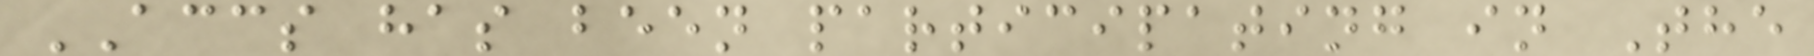ACCS has been participating in The
